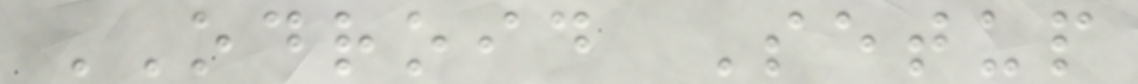ODROID Setup
